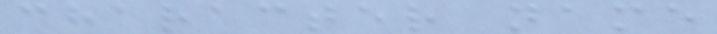character name
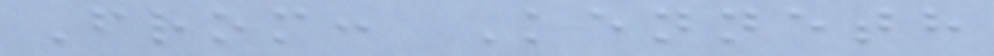From: Kenneth
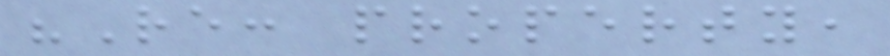"Re: property,
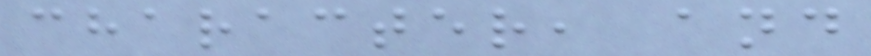character, and
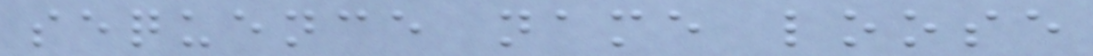sequence name loose
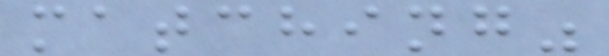matching"
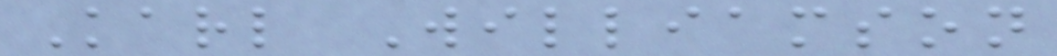Karl Williamson
